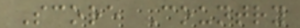Score Country
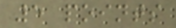5 points
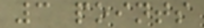3 points
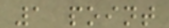1 point
